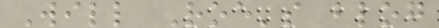Will Roe's blog
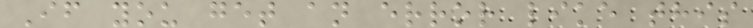If you get an error like this
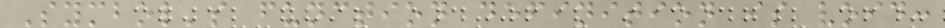Symbol's function definition is void:
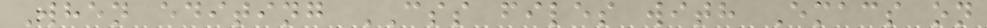When editing CSS files with Emacs on
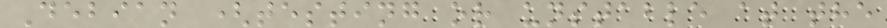Debian (testing or unstable at the
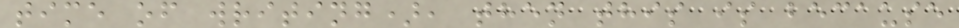time of writing), then this is because
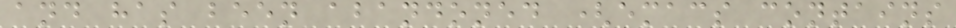and has been abandoned (emacs contains
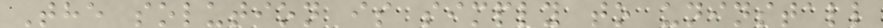The solution is simply to uninstall
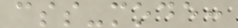css-mode:
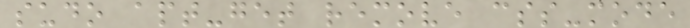sudo apt-get remove css-mode
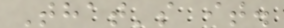That's it.
